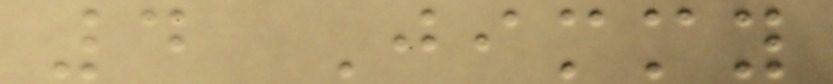4 Jimmy
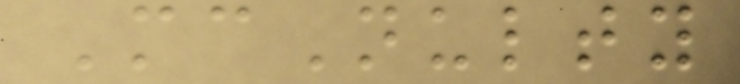McNulty
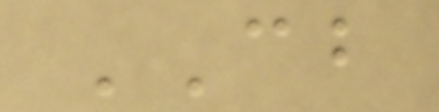CB
